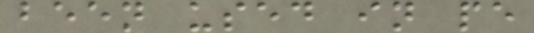been used in pe
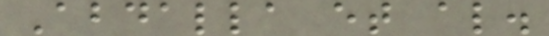Abdalla et al.
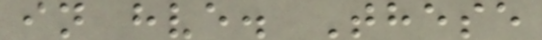in hve. These
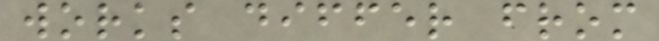works differ from
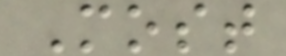Most
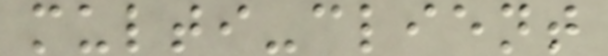multi-client
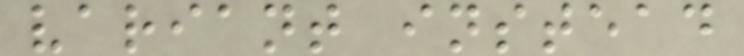variant instead
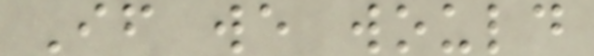If we would
